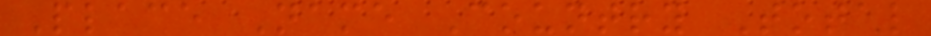Place Name Country Total
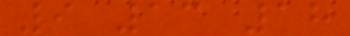9 13 18
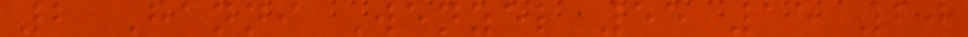2 Hanni Wenzel 55 15 20
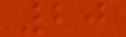20
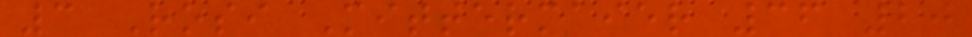3 Rosi Mittermaier 36 20
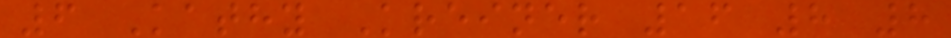6 Kathy Kreiner 16 8 8
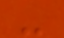-
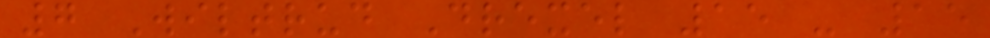7 Wiltrud Drexel 15 - 15
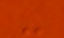-
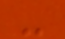-
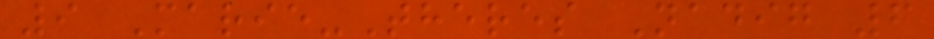9 Marie-Theres Nadig 6
